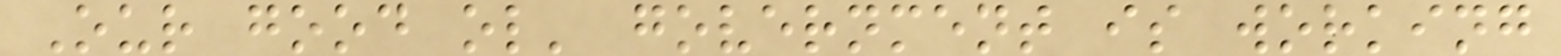Our good ol' government is working
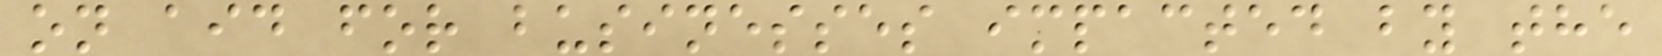on aid for businesses impacted by the
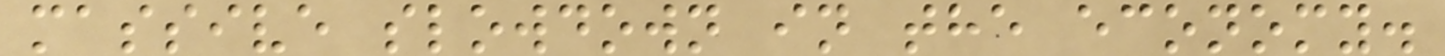massive slowdown in the economy.
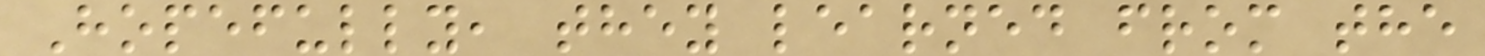Hopefully, they learned from the
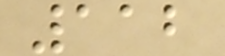112
